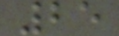25
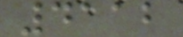4112
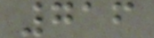716
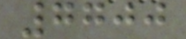7700
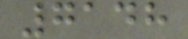7148
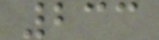233
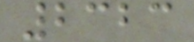2323
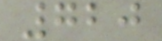720
